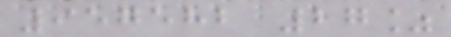957582 27%
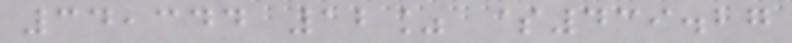34,344 12% $439.27
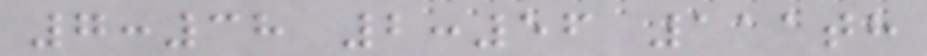7:38 2:56 111th
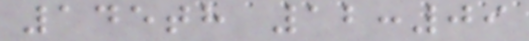145th 12:09
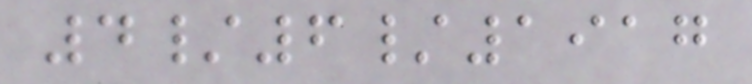4/6/1917
